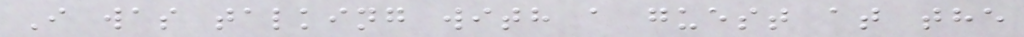I was talking with a guest at the
